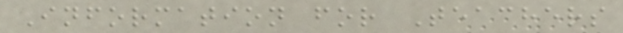Information for Teachers
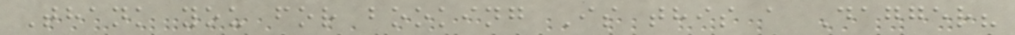Thank you for booking Is this a Dagger?
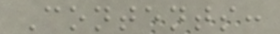Contents:
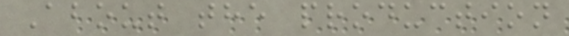About the production
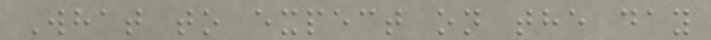What to expect on the day
